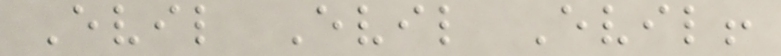Evil Evil Evil!
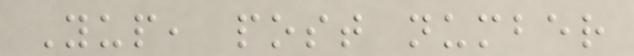Yup, post number
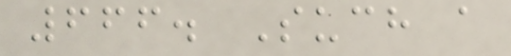666. Such a
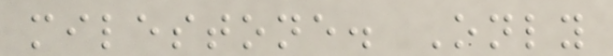milestone. Only
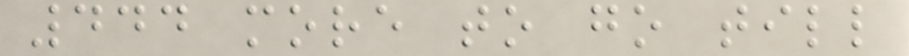444 more to go till
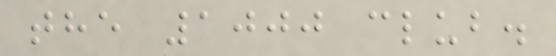the 1000 club.
